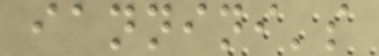iannini's
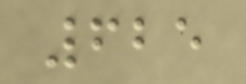625
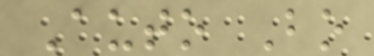Auto Bo
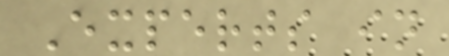Experts in
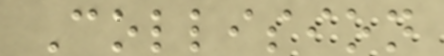Collision
